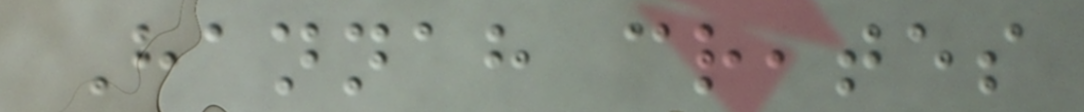Hannah creates
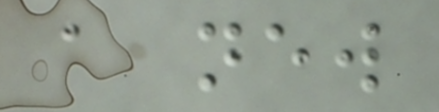a new
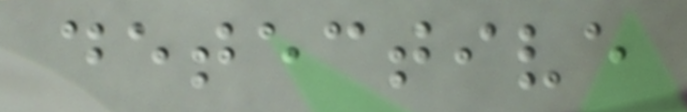detective
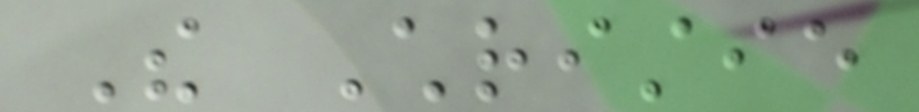The Christie
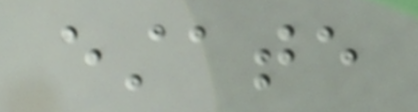estate
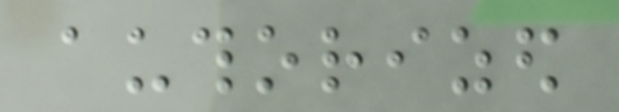authorized
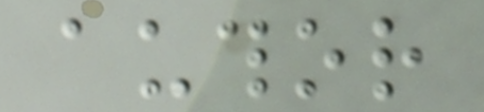author
